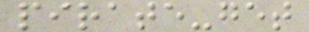pirate-get
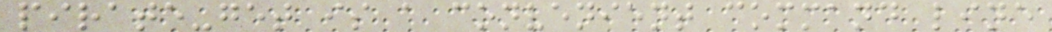pirate-get is a convenient command line
